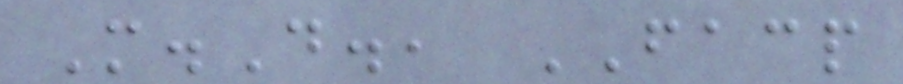M.D., FACP
